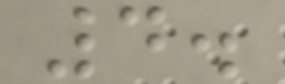4.
